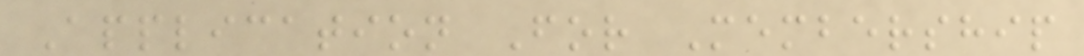Application For Membership
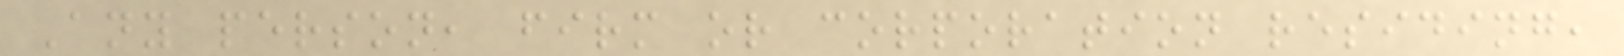Any person, firm or corporation residing,
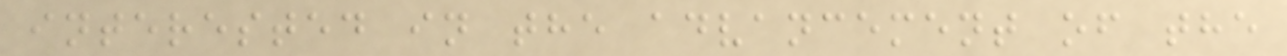interested in the advancement of the
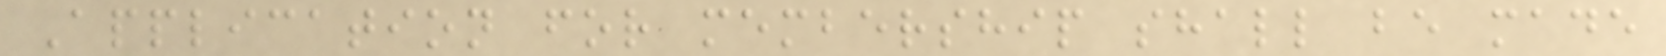Application for membership shall be made
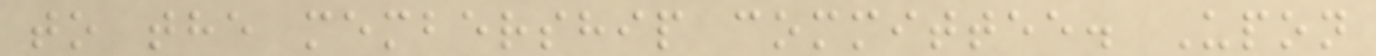to the membership committee. Upon
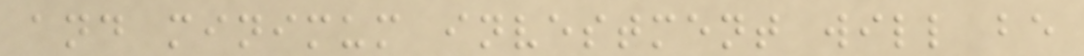and minimum investment will be
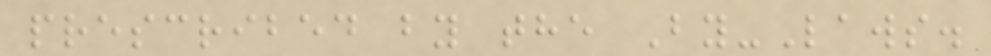prescribed by the By-Laws.
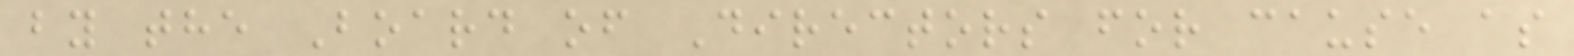by the Board of Directors for cause as
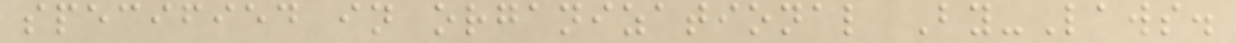specified in organizational By-Laws.
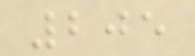205
